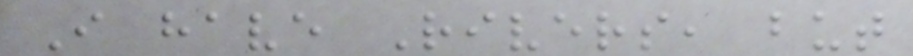I have Rivers, but
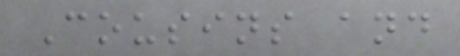Cousins and
